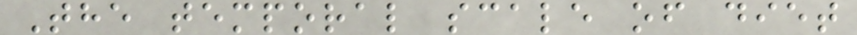The temporal scale of diet
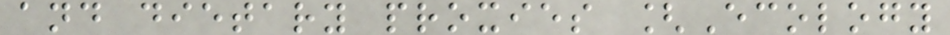and dietary proxies [Ecology
